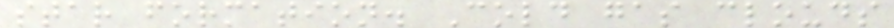star formation. Cold gas clouds
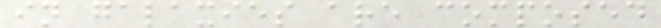in galaxies are composed
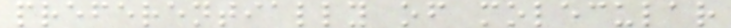preferentially of molecular
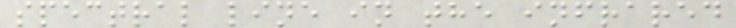spectral line in the infrared
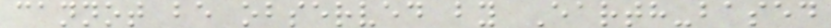cannot be observed by Earth-based
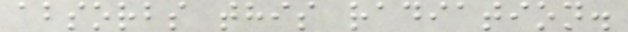absorbs this radiation.
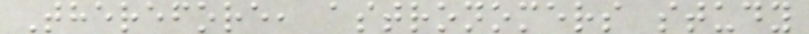Therefore, astronomers study
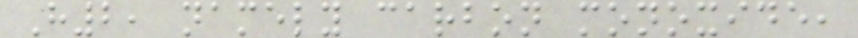H2, namely carbon monoxide,
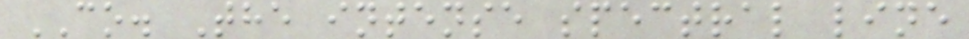CO. The intense spectral line
